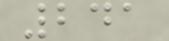241
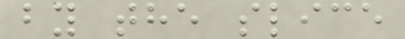by the slice
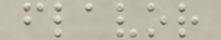flavor
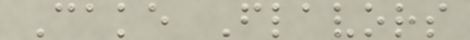Cake Flavors
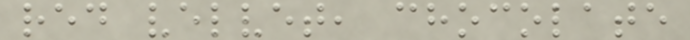red velvet, chocolate
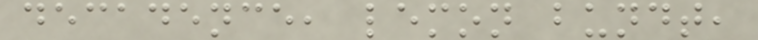decadence, lemon bundt,
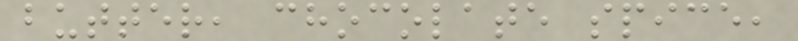butter, chocolate spice,
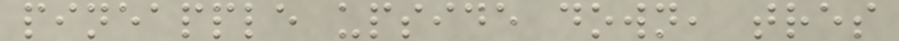pineapple upside down, tres
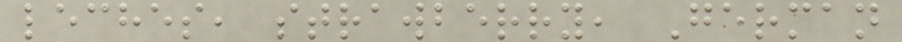leches, strawberry, German
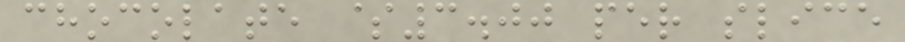chocolate $3.00 per slice
